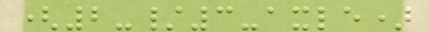(2-/3-axle)
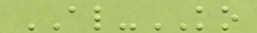AL-KO
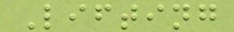Lifting
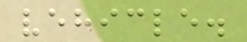vehicle.
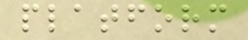platform
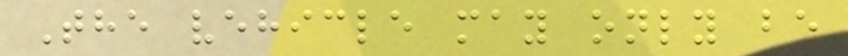The vehicle may only be
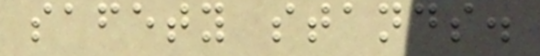safety stands.
